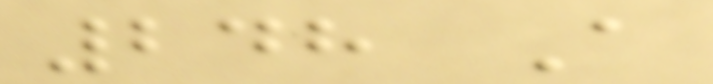248 A
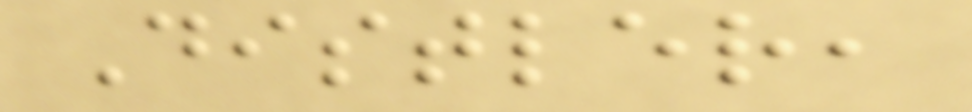Distler,
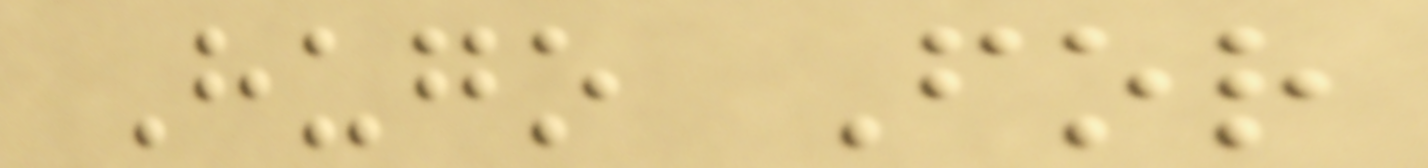Hugo For
